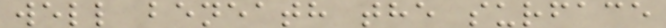well beneath the surface
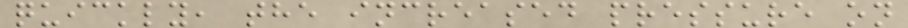quickly, the increased pressure on
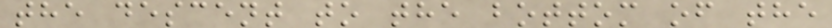the descent to the bottom of the
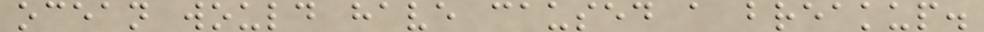ocean would have caused a breakup.
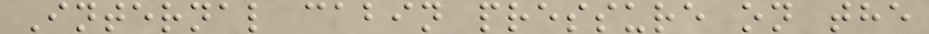Internal cabin pressure on the
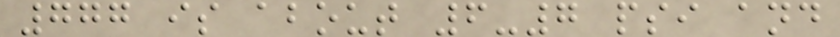777 is about 6-7 psi and
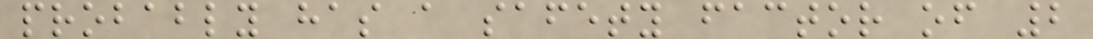probably has a safety factor of 2
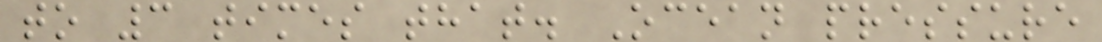to 3 times that. Ocean pressure
